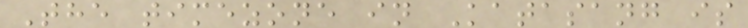The timezone in Katasang is
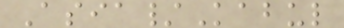Asia/Kabul
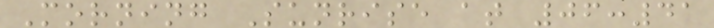Morning Sunrise at 06:41
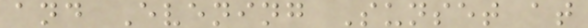and Evening Sunset at
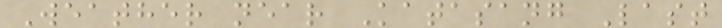Weather near Katasang Last
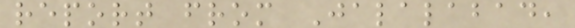report from Jalalabad,
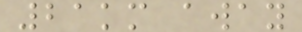21km away
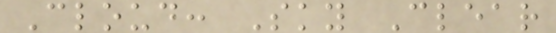Cloud: Sky Clear
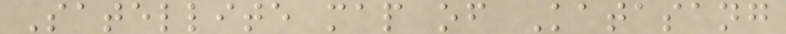Satellite map of Katasang
